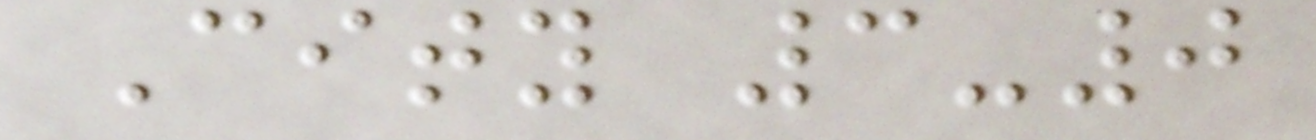City 3-0
